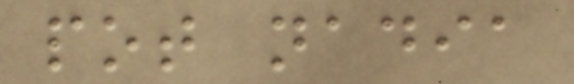pot nadia
